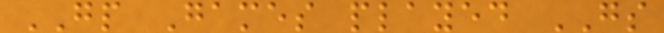GP Games played GS
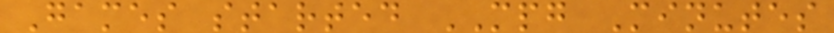Games started MPG Minutes
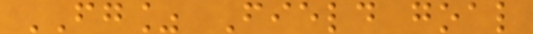FG% Field goal
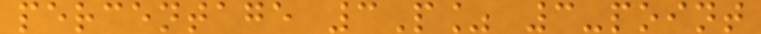percentage 3P% 3-point
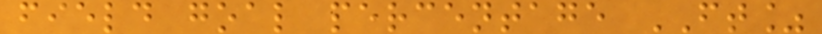field goal percentage FT%
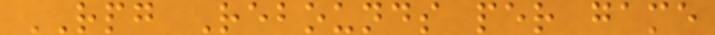RPG Rebounds per game
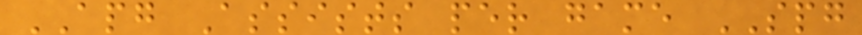APG Assists per game SPG
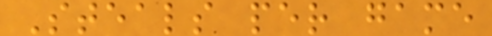Steals per game
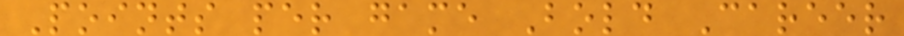Points per game Bold Career
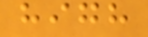high
